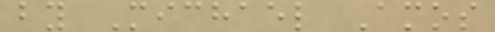by Michael Amos
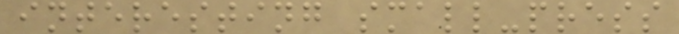interesting small-press
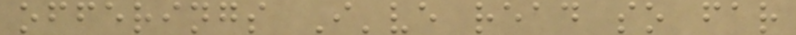offerings I've read so far
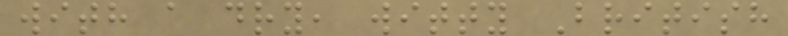with a dry, witty British
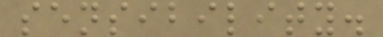sensibility.
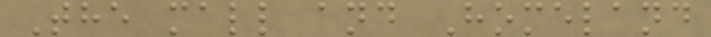The mall and Homeland
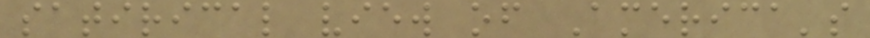satirical view of America's
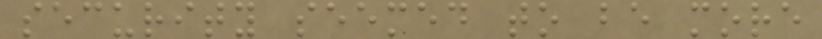security seemed to be more
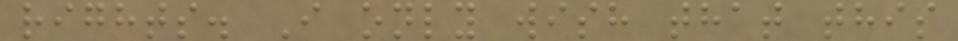rights. I only wish that this
